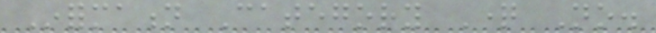Information Category Question No.
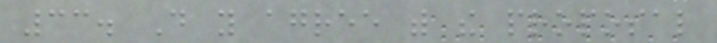33. Do you agree with the proposal
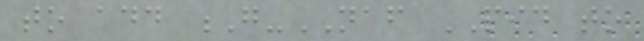to add G-NAF PID to
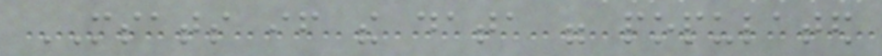MSATS if the data were populated
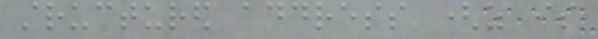structured address (as is
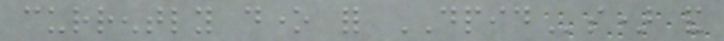currently done for DPIDs) and
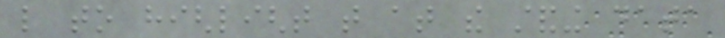like to highlight that at the standing data
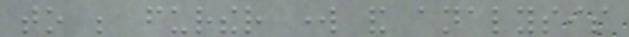to be further work and analysis
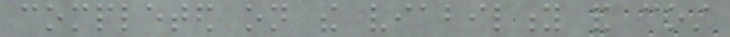completed on the viability and cost
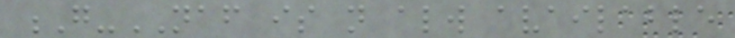G-NAF is not always available
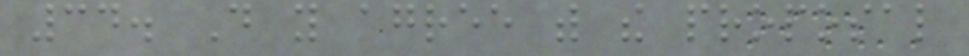34. Do you agree with the proposal
